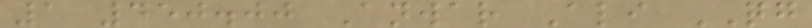1 450.00 Anwar Ali QG
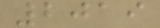2019
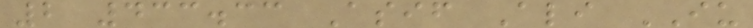2 433.33 Asif Ali IU
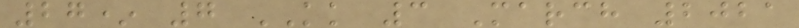27* 7 KK 3 March 2021
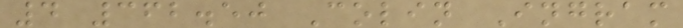4 362.50 Colin Ingram
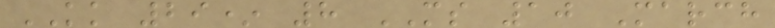KK 29* 8 MS 10 March
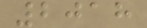2018
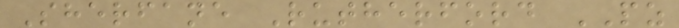Sherfane Rutherford PZ
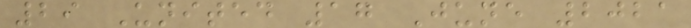29 United 17 June 2021
